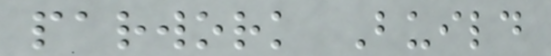parwork Build
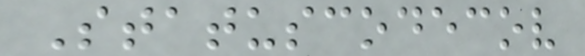Statuscodecov
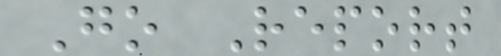Go Report
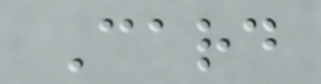Card
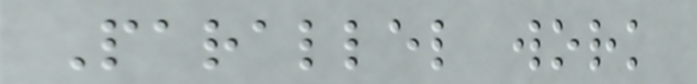Parallel work
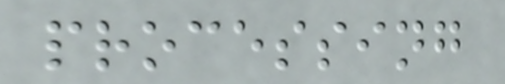processing
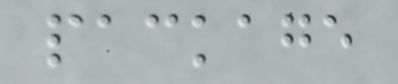package
